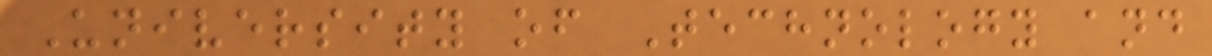University of Technology and
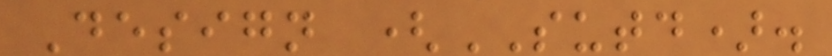Design (SUTD).
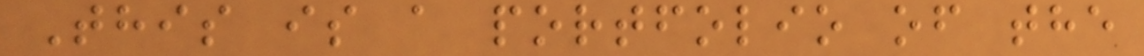This is a portfolio of the
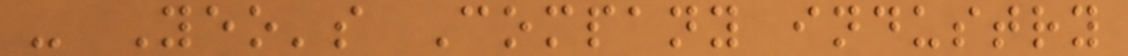- Yeo's Company industry
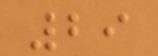29
